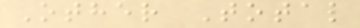Other Total
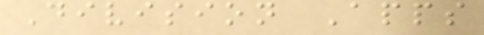Division Apps
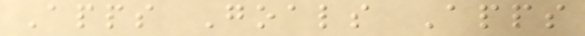Apps Goals Apps
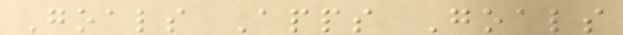Goals Apps Goals
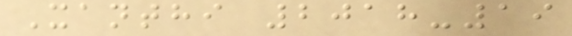Xanthi 2018-19
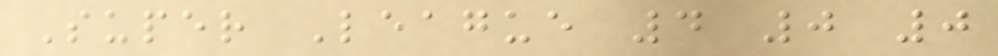Super League 4 0 0
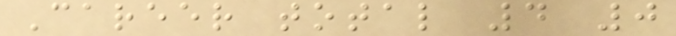Career total 4 0
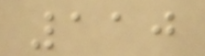110
